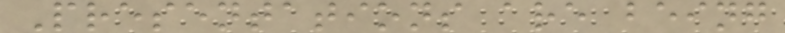Presentations are being
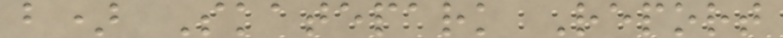b) Skatepark Report
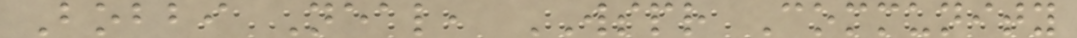Bobbi Neal, WSPR Community
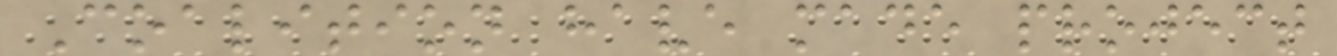Coalition have made project
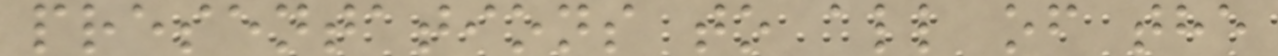presentations to all of the
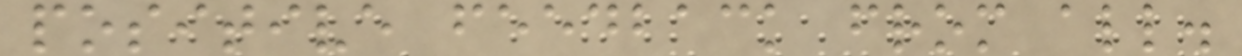positive feedback from all.
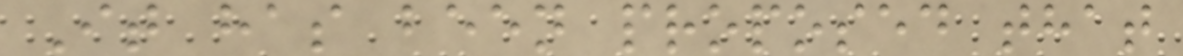It has been proposed that
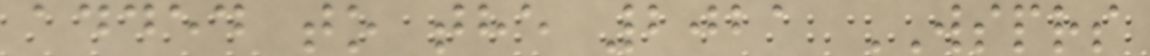added to the 2021 WSPRS
